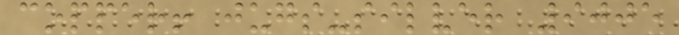copper! jugs-silver 9005
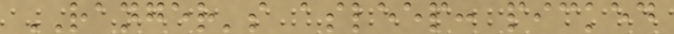RANGER's asleep: picked
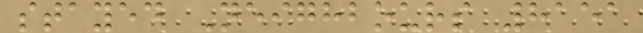stayed Neighbours 8151
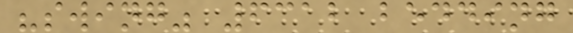"swing" 6312 bedding
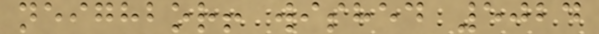neighbor! wished 5024
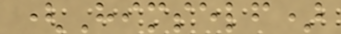(Himself)
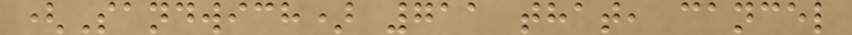(Sandwich) 711 that, cancel
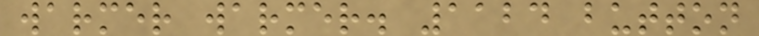warmer warmer. 1124 button
